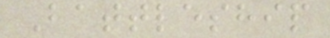Battleship
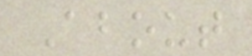About
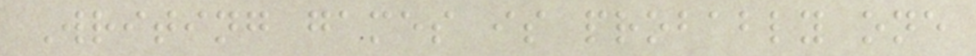Writing games is probably one
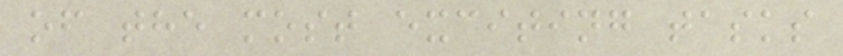of the most exciting tasks
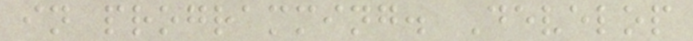in programming. Develop
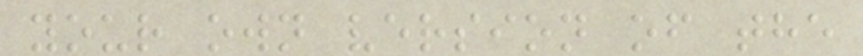your own version of the
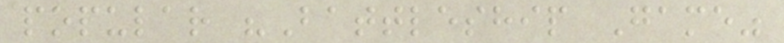popular "Battleship Game"
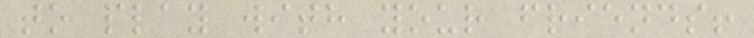to play with your friends!
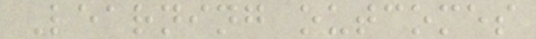Learning outcomes
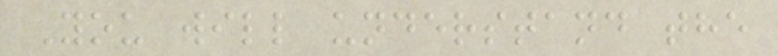You will understand the
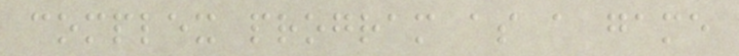complex program as a game
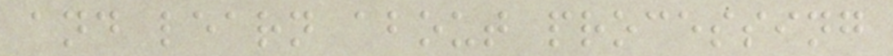and learn about processing
